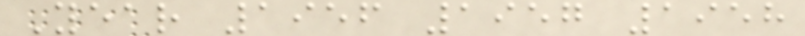Year 1956 1957 1958
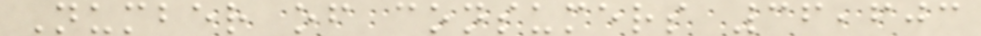Number of consumers 36,603
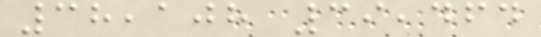38,108 39,464
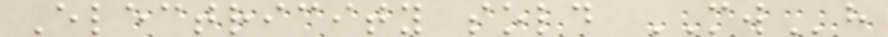Electricity sold MWh
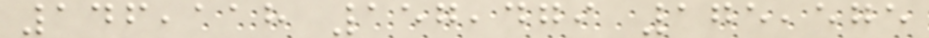146,118 157,479 175,575
